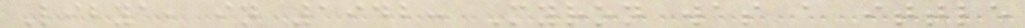Libya, in 1942: Myron was a ittle
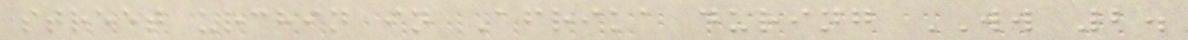street urchin in Afrika during WW 2.
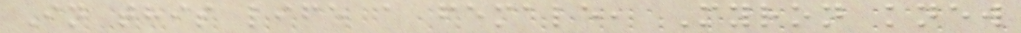In this life a female, Myron knew
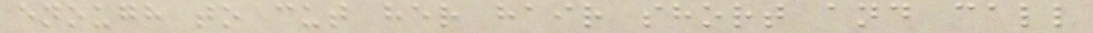enough to cut her hair short and call
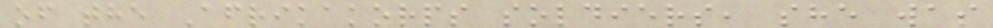of the Afrikakorps soldiers, she was
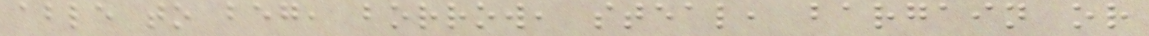able to beg, borrow, steal, bargain or
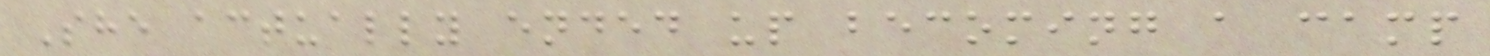She actually ended up becoming a camp
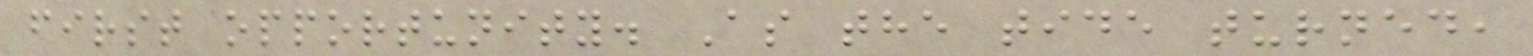first opportunity. As the tide turned,
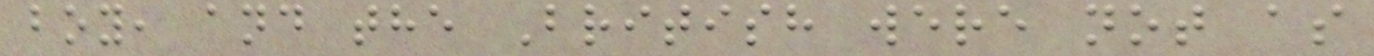boy, and the British were not as
